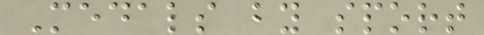Medals by sport
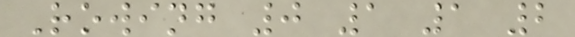Rowing 0 1 1 2
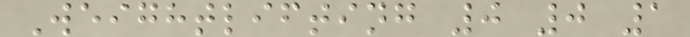Weightlifting 0 0 1
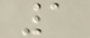1
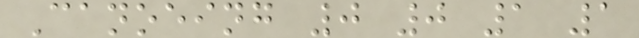Canoeing 0 0 1 1
